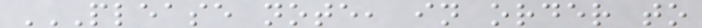PLEASE NOTE, IN ORDER TO
